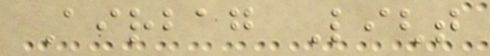Airbag Light
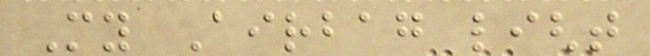My Airbag light
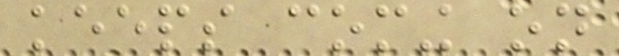keeps coming on
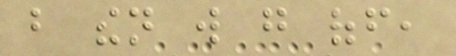but then will go off,
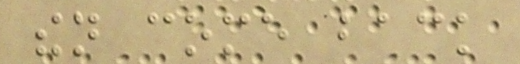then come back
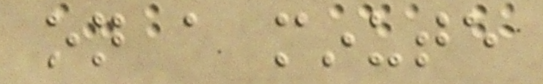on a minute
